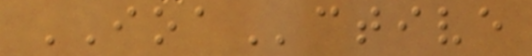IOActive
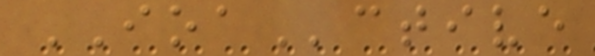IOActive
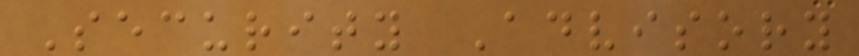Security Advisory
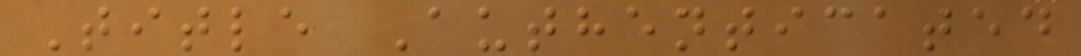Title Authenticated
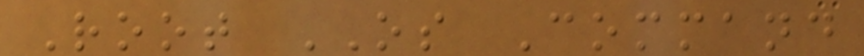Root OS Command
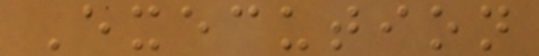Execution
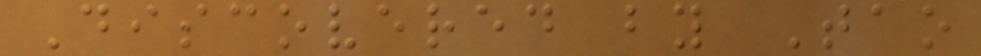Discovered by Tao
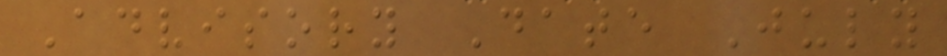Advisory Date July
